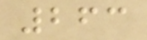263
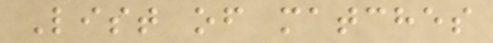List of matches
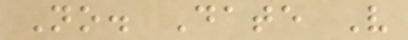No. Date V
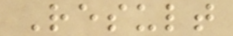Result
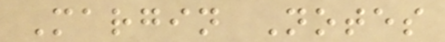Margin Notes
